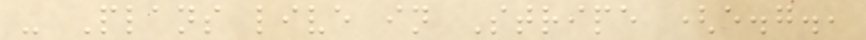- Plans live in Stripe (e.g.,
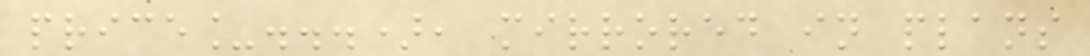price_...), mirrored in plans
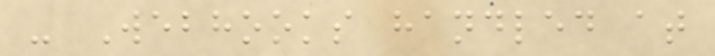- Webhooks handled at
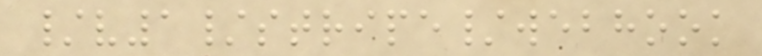/v1/stripe/webhook
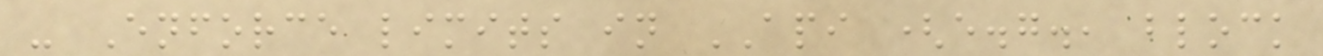- Enforce limits in API (e.g., block
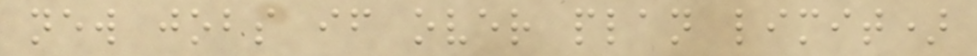new jobs if over plan limit)
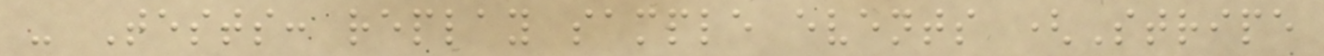- Tests: replay sample events (Stripe
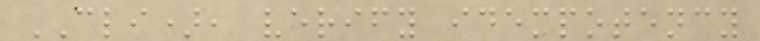CLI), verify idempotency
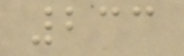233
